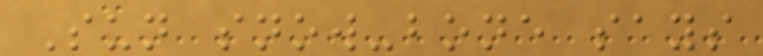Sun snow-bone says
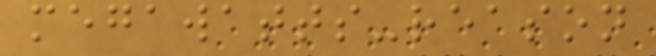megawatts-reason
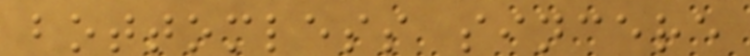bottomless sincere
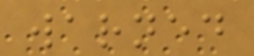warned
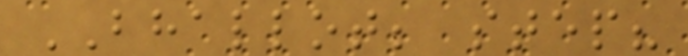BHALLOT; step?
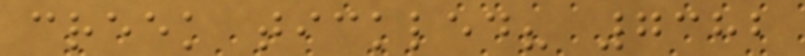creek tickled? 7382
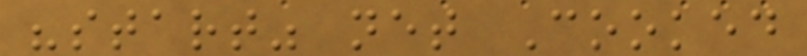"start" net Cooked
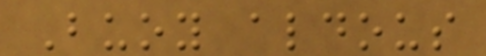Buoy aldous
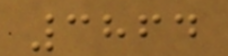3864
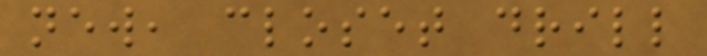new, closet drill
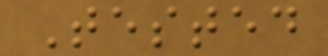Tested
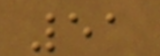51
